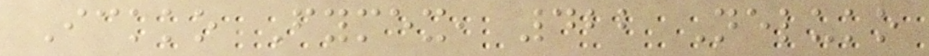Ickko Fymex, 422 Neluko
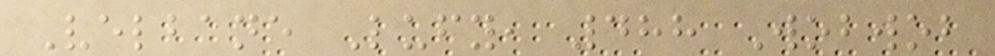Velbane Lufy, 488 Wobwob
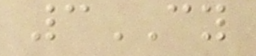3CY
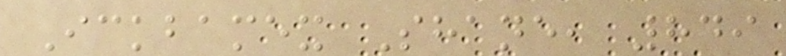Ickbamex Shane, 849
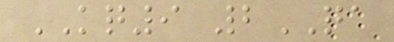KQ9 2QA
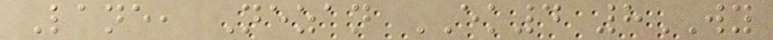Lane, Nezan EK4 8WY
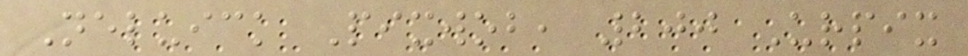Neluick Pixwob, 200 Urpix
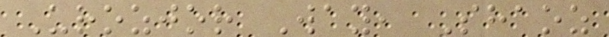Urozjor Way, Shaoz
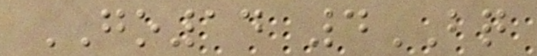GO14 4BQ
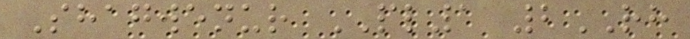Shagwenur PL1 2RH
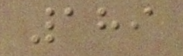189
